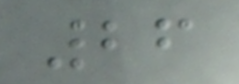26
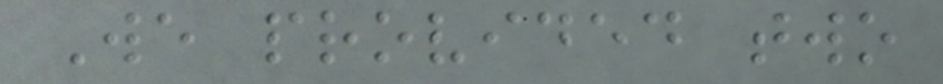We provided two
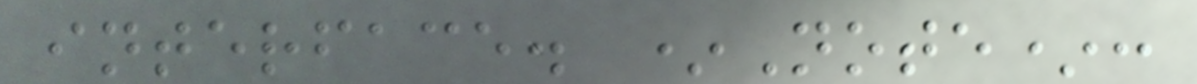interface. *Note*:
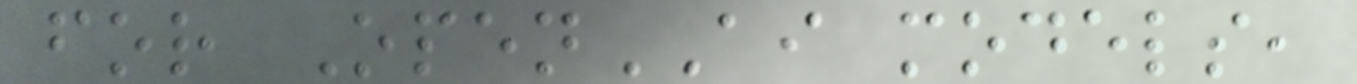for OpenAI models,
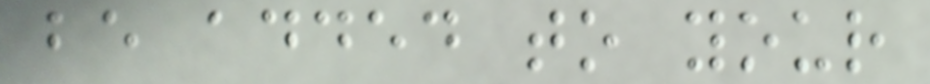be added to your
